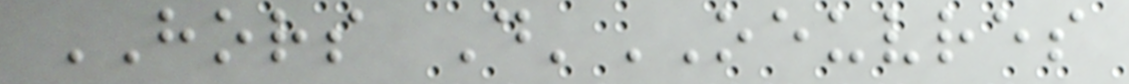HORS D'OEUVRES
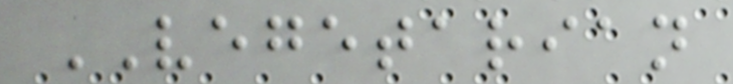VEGETARIAN
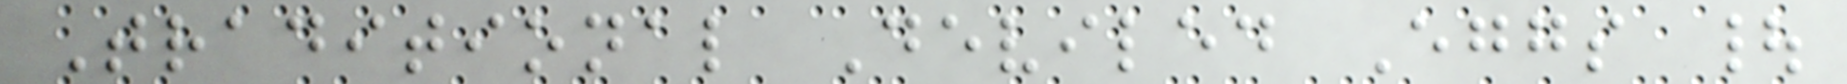Traditional Deviled Eggs |
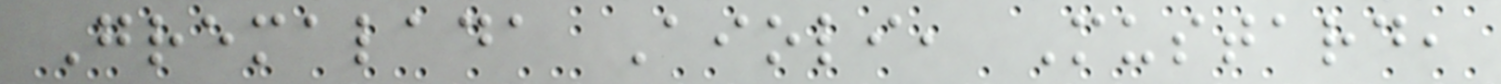Gremalada Aioli, Mustard,
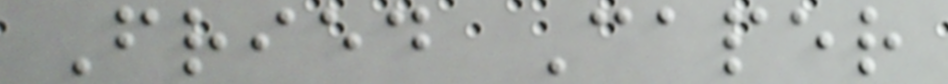Fried Caper
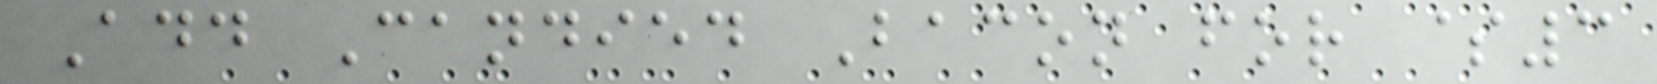Add Candied Bacon for $3
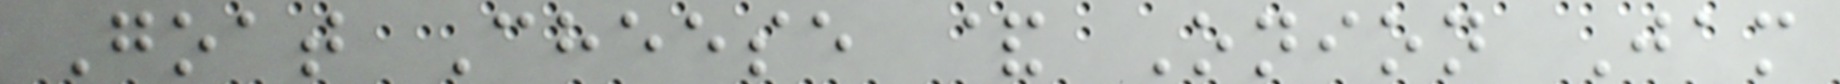Goat Cheese & Onion Jam
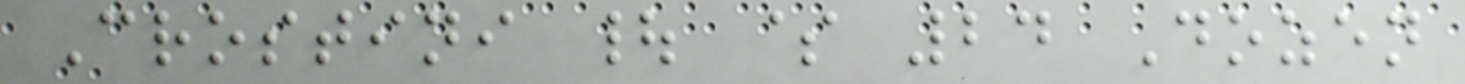Crostini | $ 24 Dozen
